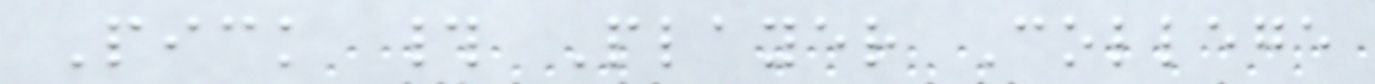Pick # Player College
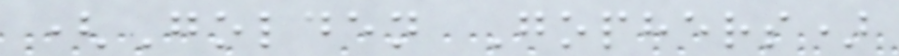(Golden Gophers)
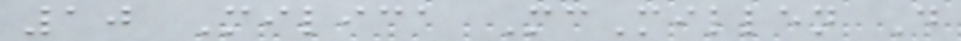10 Milica McMillen D
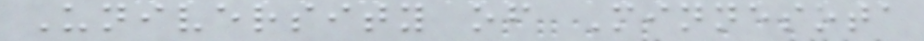University of Minnesota
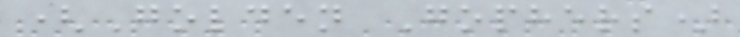(Golden Gophers)
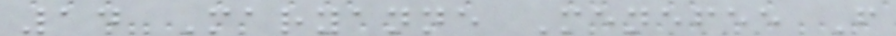14 Maryanne Menefee F
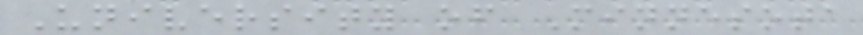University of Minnesota
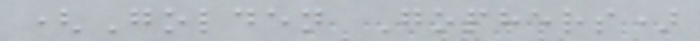(Golden Gophers)
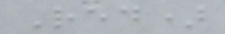Red)
